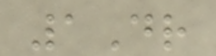1Dr
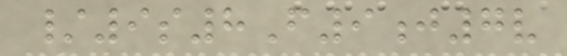/9s8F9j7v
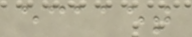ecaaet
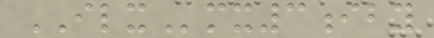ILXmx3iby
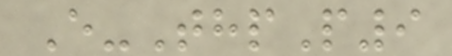E-ThpP9
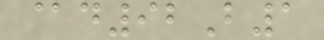@d92B1
